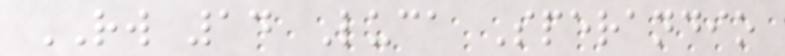RW 14 Luca Sperandio
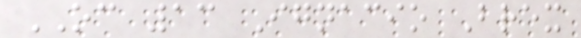OC 13 Ignacio Brex
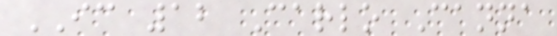IC 12 Carlo Canna
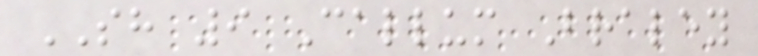SH 9 Callum Braley
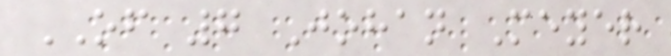OF 7 Johan Meyer
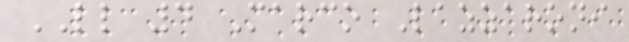LL 4 Marco Lazzaroni
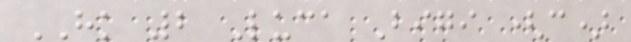HK 2 Luca Bigi (c)
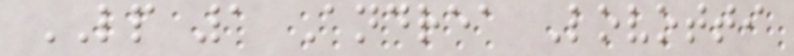LP 1 Andrea Lovotti
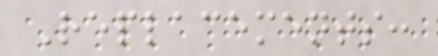Replacements:
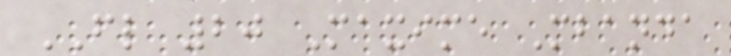FL 20 Maxime Mbanda
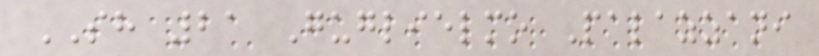SH 21 Guglielmo Palazzani
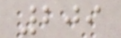209
